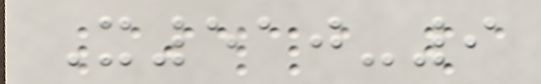X510-9
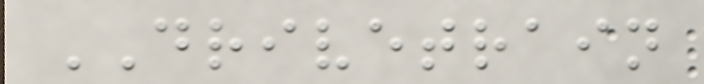DRIVETRAIN
